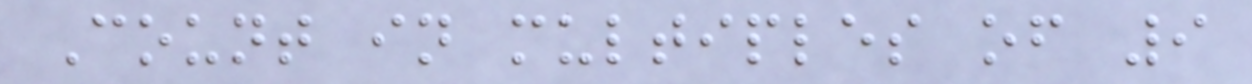Count in multiples of 9
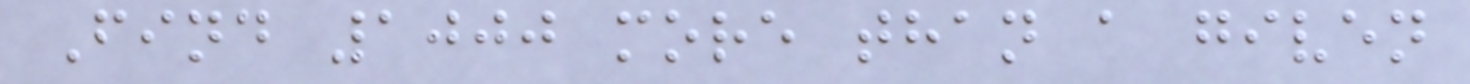Find 1000 more than a given
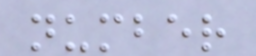number
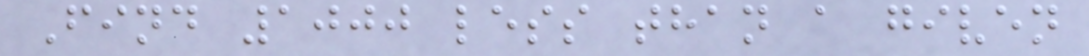Find 1000 less than a given
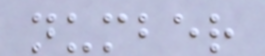number
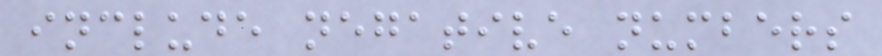include negative numbers
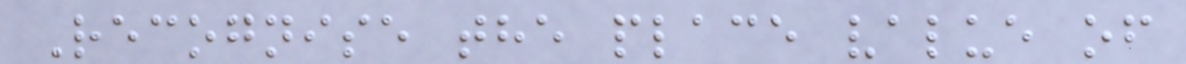Recognise the place value of
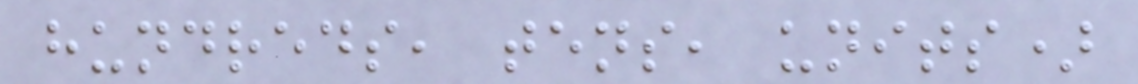hundreds, tens, units)
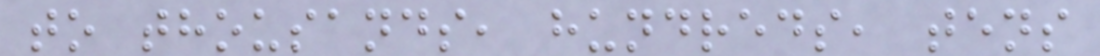to thousands, hundreds, tens
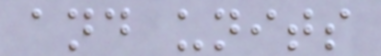and units
